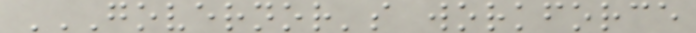GOVERNOR'S WORKFORCE
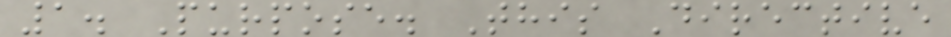1. Purpose. This Directive
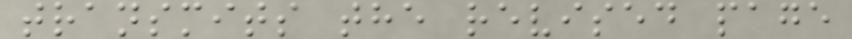transmits the revised page
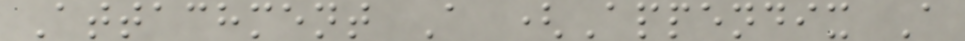Attachment A (Appendix A
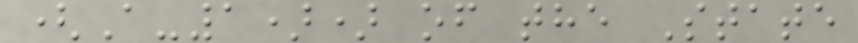(A-1)) of the State
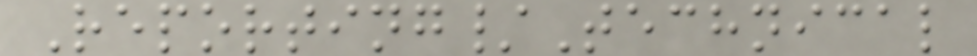Reporting/Technical
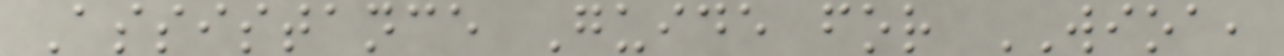Assistance Guide for WIOA,
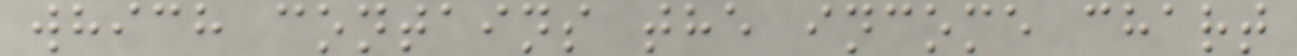which contains the income chart
